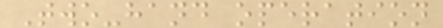Two-hand operation
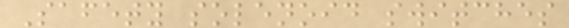Safety solenoid switches
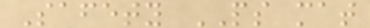Safety PS mat
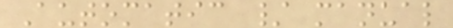Automatic / manual
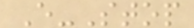E-Stop
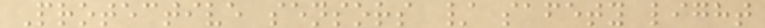Protective sensors / safety light
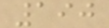190
